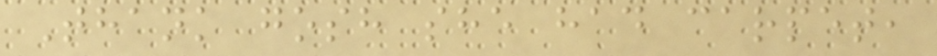Thank gosh she had carpet,
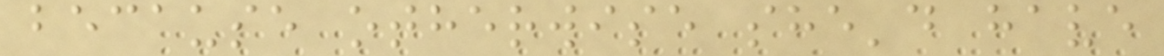because otherwise she'd have
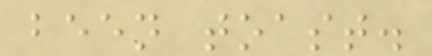been toast.
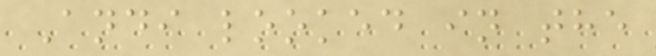Andi looked in the
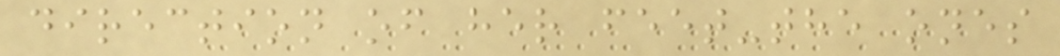direction of her feet-the ones
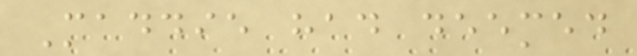Maddie had deemed
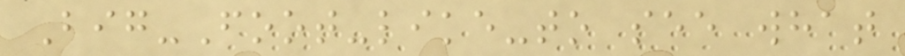Big-Foot-like-to see what
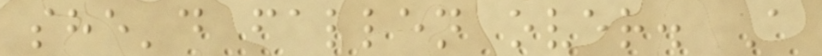she'd fallen over. A
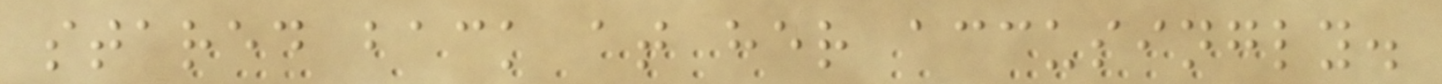stared back at her accusingly.
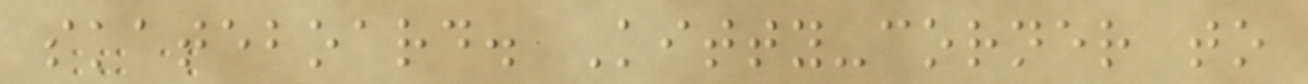skateboard. Kitty-corner to
